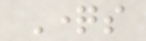Questions
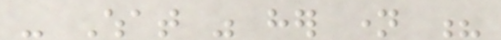- What was her name ?
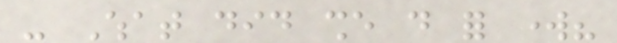- What did she do for work?
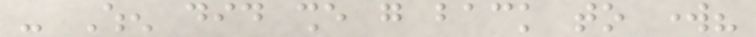- When did she go back to work?
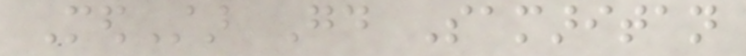MedStar Good Samaritan
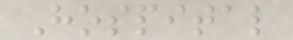Hospital
